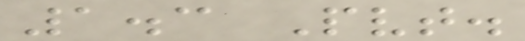1.3 Pvt.
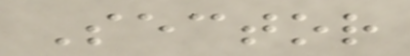Sector
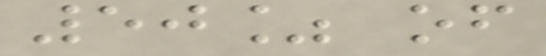50% of
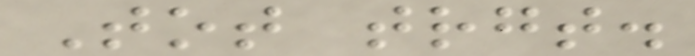Tot trgt.
